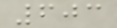603
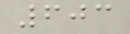603
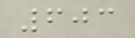603
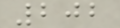202
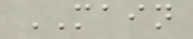MAIN
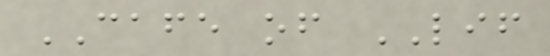CAFE of LIF
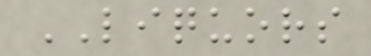LIQUORS
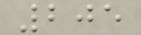205
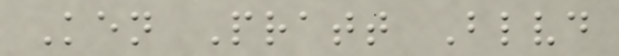Ken Pratt Blvd
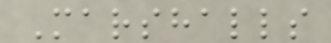Marshalls
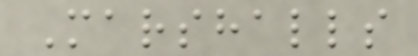Marshalls
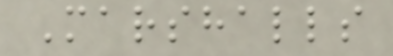Marshalls
